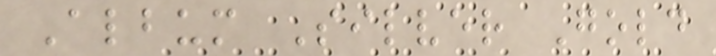Album Silver Gold
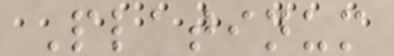Platinum
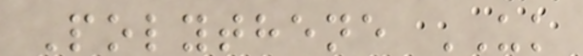Polythene UK
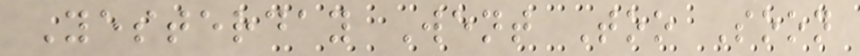Yesterday Went Too Soon
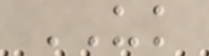UK
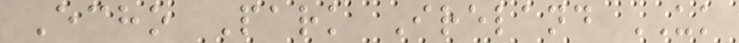Echo Park Ireland UK
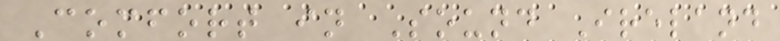Comfort in Sound Ireland
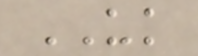UK
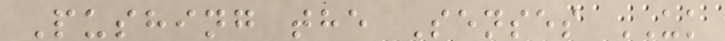Pushing the Senses UK
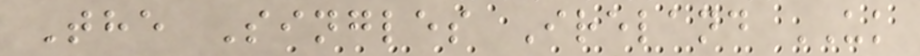The Singles Ireland UK
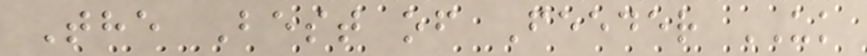The Best of Feeder UK
